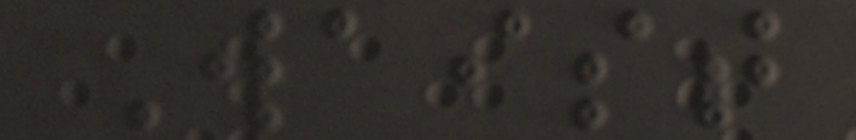Waist
